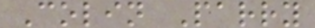Colin Parry
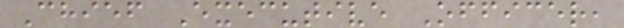Chief Executive Officer,
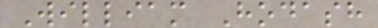William Hodash
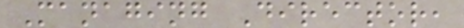Managing Director,
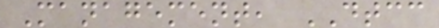Management, DTCC
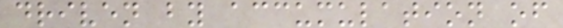driven by accumulation of
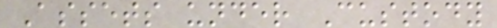Assets under Custody
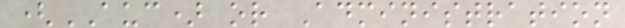(AUC) or Administration
